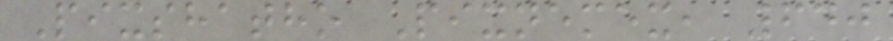Pixshatho Pixnemex, 640
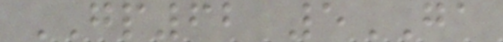GP62 5GA
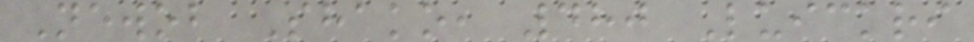Newob Shako, 480 Luickri
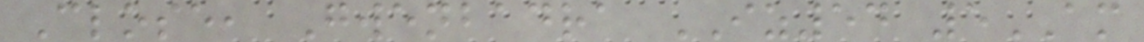Close, Gwenbadra IZ54 5AM
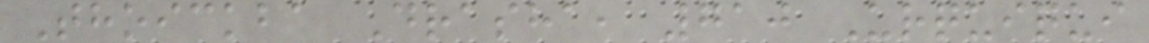Thoickba Drasha, 710 Urquiqui
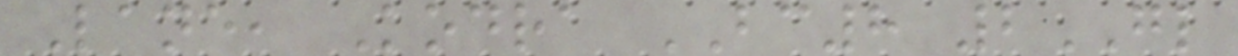Lane, Kodra BC8 2GL
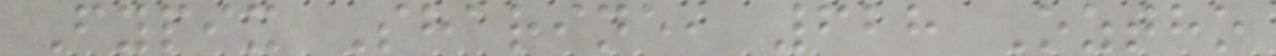Fypix Sharine, 628 Oztho
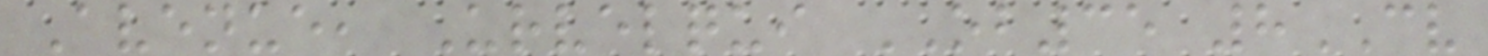Avenue, Urvelqui OB35 8CV
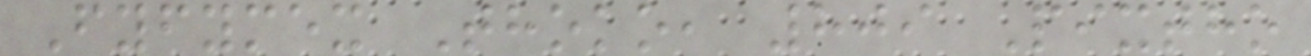Fyfymex Thoko, 809 Pixtho
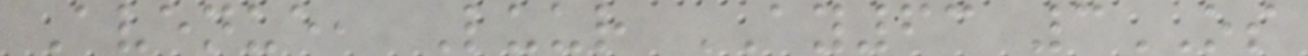Avenue, Luur AY63 3OS
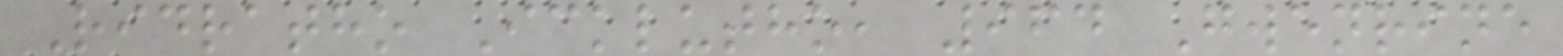Ridratho Icklutho, 964 Gwenrine
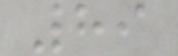89
